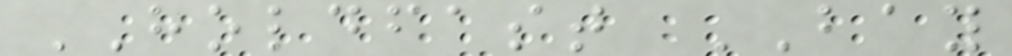HOLDFAST BAY
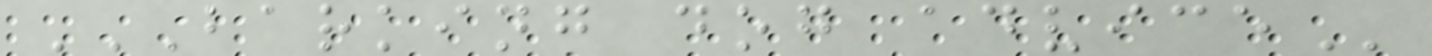BARKING DOG ADVICE
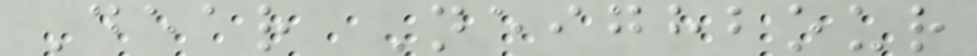Dear Neighbour
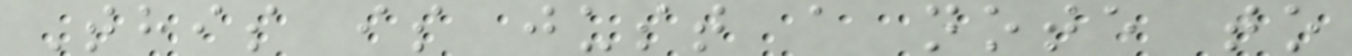This is just a note to
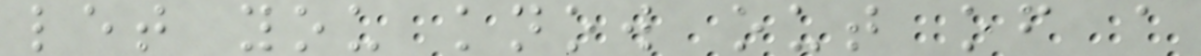let you know out of a
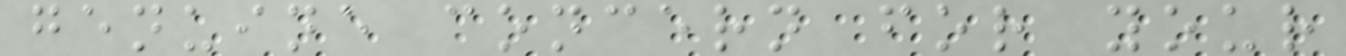genuine concern for your
